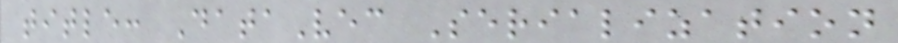title: DataVec Serialization
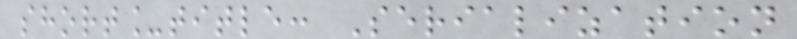short_title: Serialization
